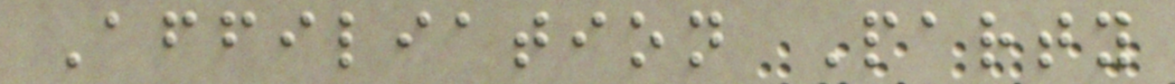Affiliation Party
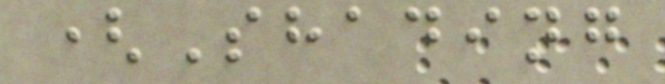(Shading
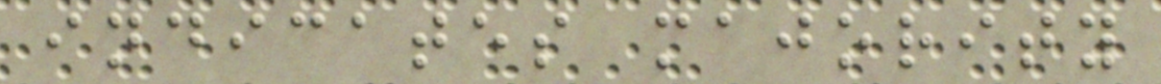indicates majority
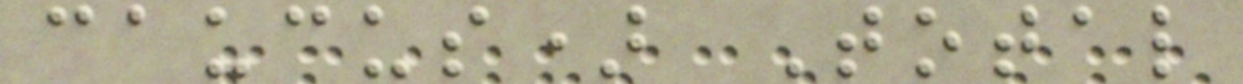caucus) Total
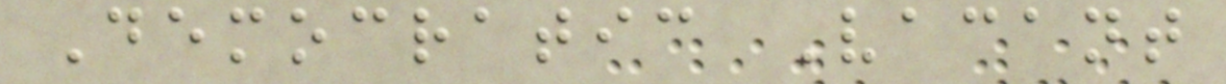Democratic Vacant
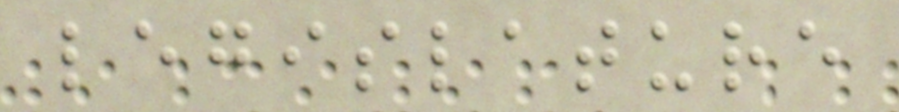legislature
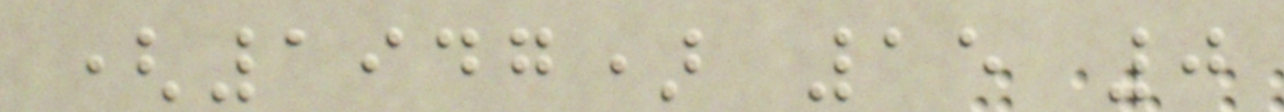(1947) 15 0
